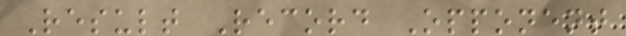Result Record Opponent
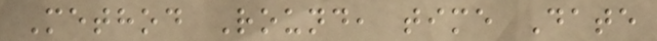Method Round, time Date
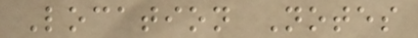Location Notes
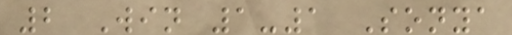2 Win 1-1 Sonya
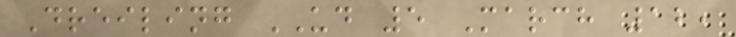Dreiling UD 5 March 12,
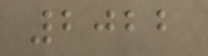2022
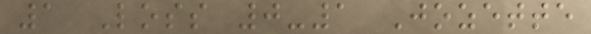1 Loss 0-1 Jozette
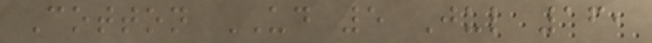Cotton UD 5 Jul 16,
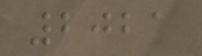2021
